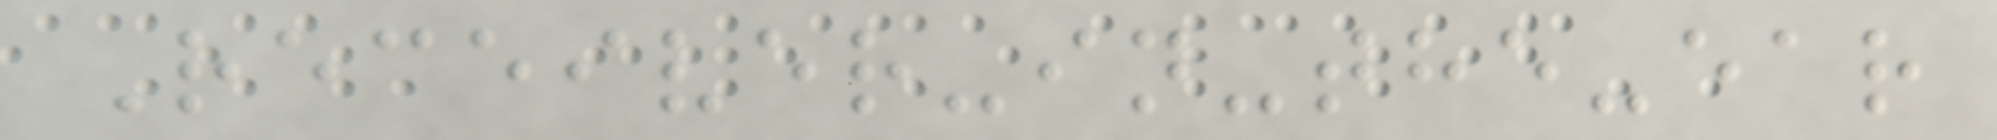Receiver-in-the-ear
